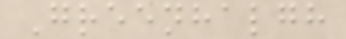Greenhalgh
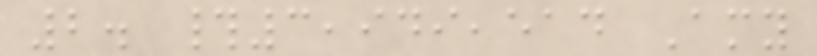2. #3,949,514 Amy
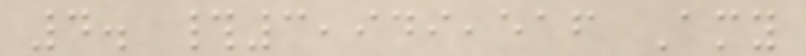4. #3,949,516 Amy
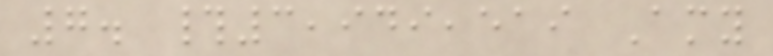7. #3,949,519 Amy
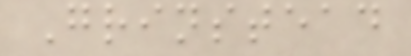Grinstead
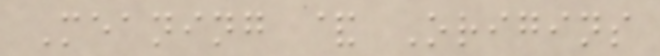Meaning & Origins
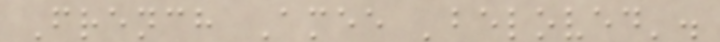French Amee 'beloved'.
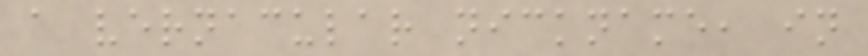a vernacular nickname, in
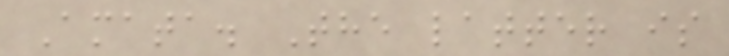Amata. The latter is
